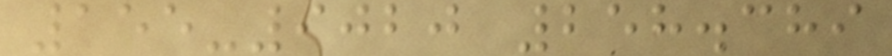155-9020 258.389
